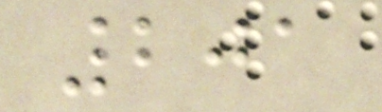201
